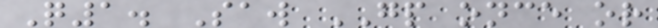Q1. Saw GP once or
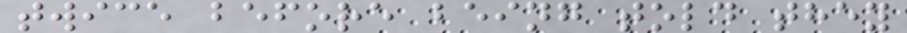twice before being told they
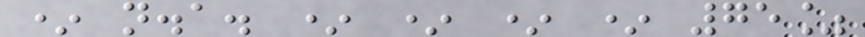* n.a. * * * * 75%
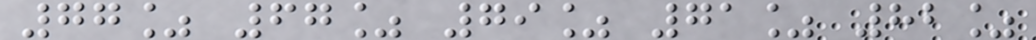77% 67% 79% 71% 82%
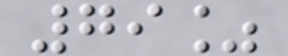79%
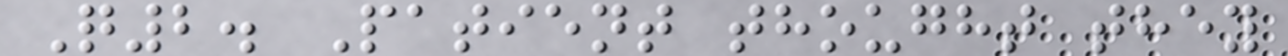Q2. Patient thought they
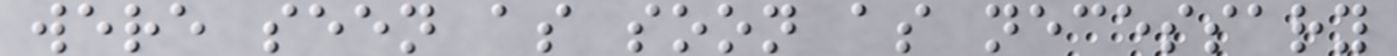were seen as soon as necessary
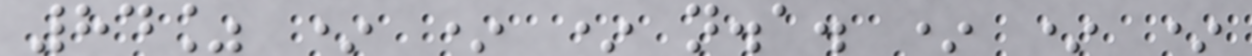84% * * * n.a. * * *
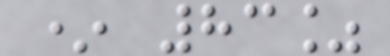* 83%
